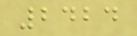2424
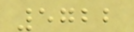5722
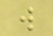w
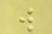w
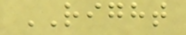RIGHT
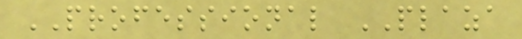PROFESSIONAL PLAZA
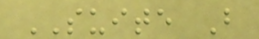SUITE B
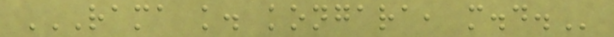RAMA K. KONGARA, M.D.
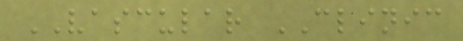VASCULAR CLINIC
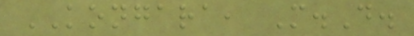KONGARA, M.D.
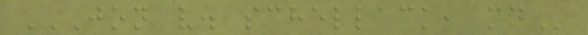JON V. SCHELLACK, MD
